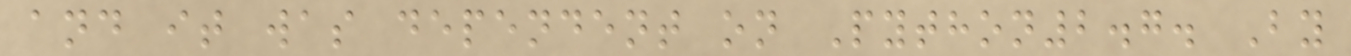and it was dependent on Python2.7. By
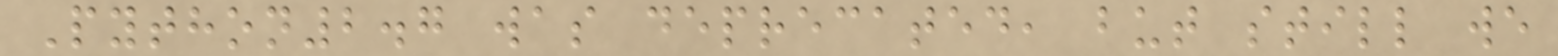Python2.7 was deprecated, but still we
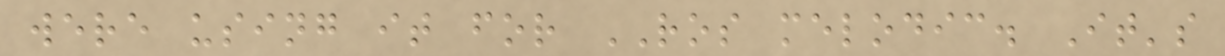were using it for ROS melodic. It's
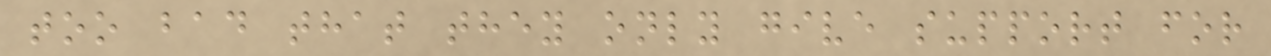too bad that they only give support for
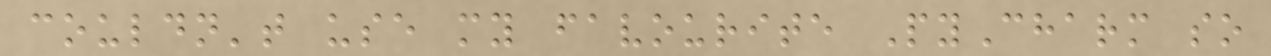couldn't use my favourite PyCharm so
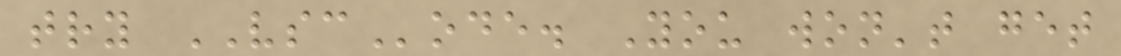try VSCode. You won't get
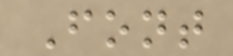Font
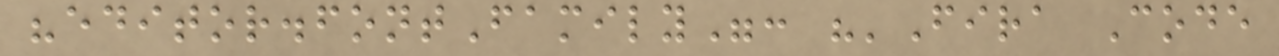"editor.fontFamily": "'Fira Code
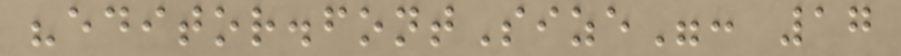"editor.fontSize": 17
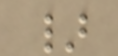}
